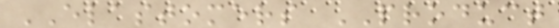ELASTOMERS PRODUCT
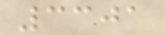3301
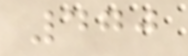470
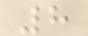8
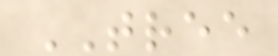TREE
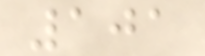101
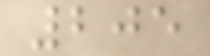205
